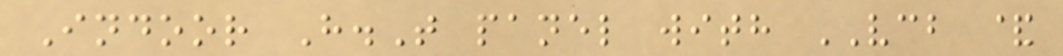Indoor H.T panel with VCB &
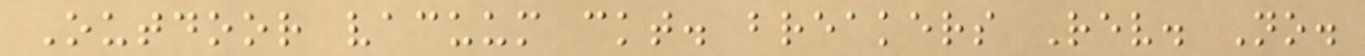Outdoor vacuum ckt. breakers Rev. No.
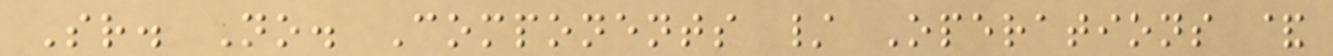Sr. No. Components / Operations &
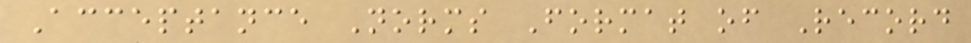Acceptance Norms Format of Record
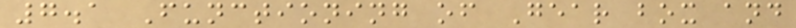7.1 Functioning of Gear box and
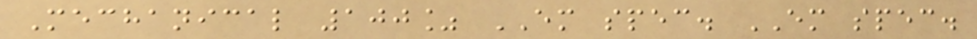Mechanical 100% EM spec. EM spec.
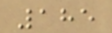185
